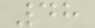48
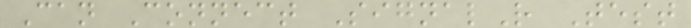Can Connect SignalR Test
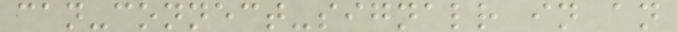can-connect-signalr in an
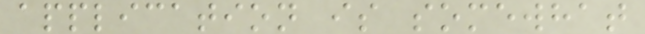application is somewhat
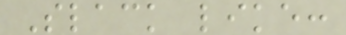Slack like:
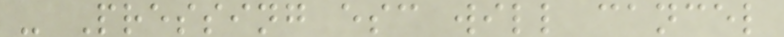- Pressing esc will cancel
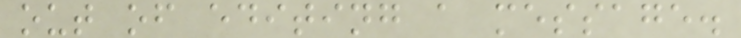out of editing a message.
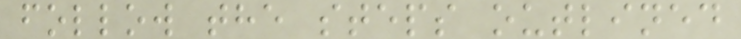follow the steps outlined
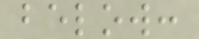below:
